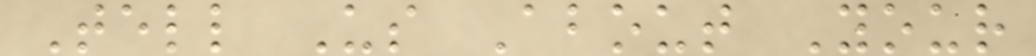Tell Us About Your
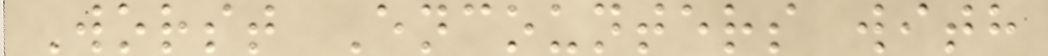Worst Encounters with
